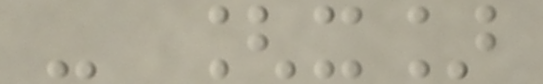- [x]
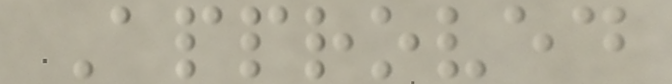Approved
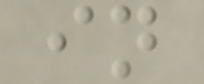in
